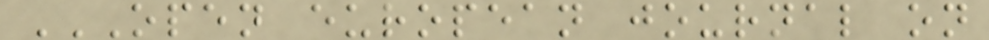OPEN EUROPEAN JOURNAL ON
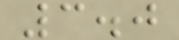3.0
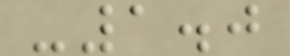-1.0
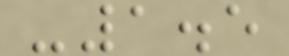-1.5
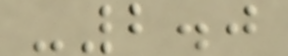-2.0
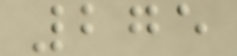275
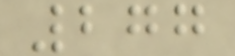277
